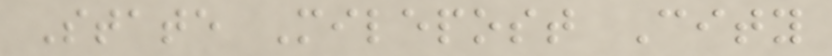State Milepost City
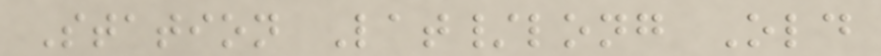Station Lat/long Old
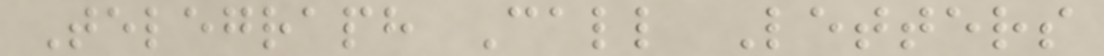Telegraph Call Letters
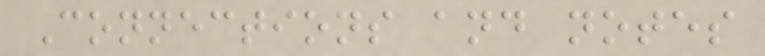Connections and notes
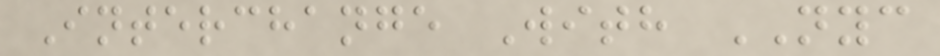Interchange With NYC
